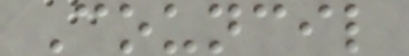Council
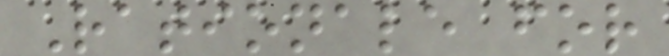Rationale for
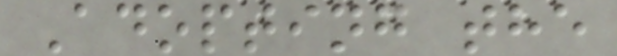Adopting the
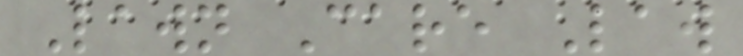Lawn Care Law
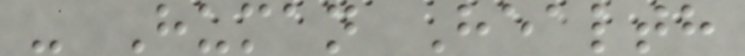- Human Health
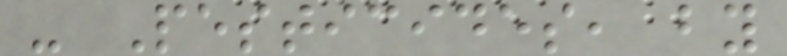- Pesticides, by
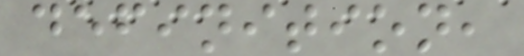definition,
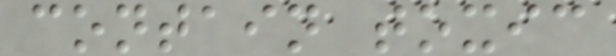contain toxic
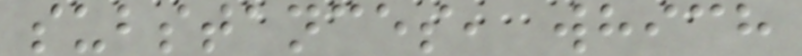substances, which
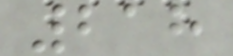218
